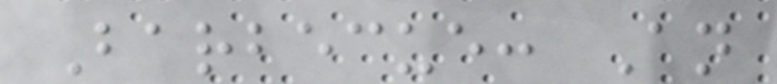Barbecue: An
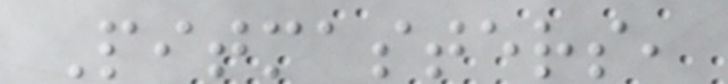Pitmasters,
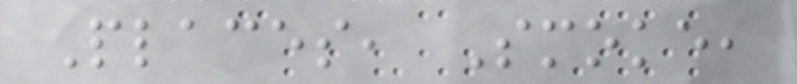Places, Smoke,
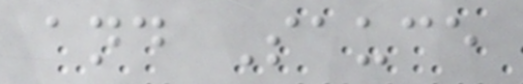and Sauce
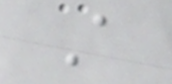A
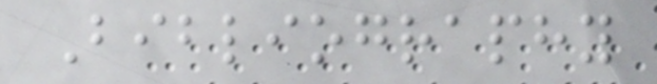Bibliography
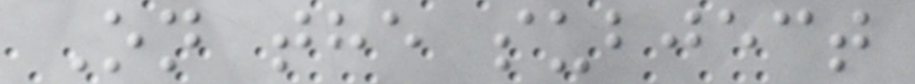On the subject
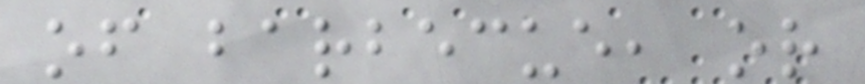of barbecue, or
